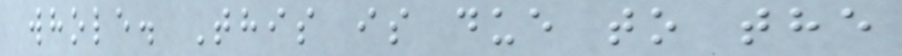whole. This is due to the
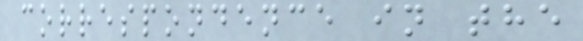correspondence in the
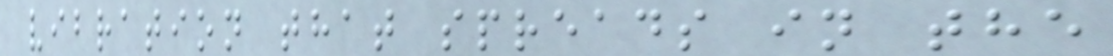vibration that spreads in the
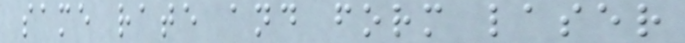same rate and form laser
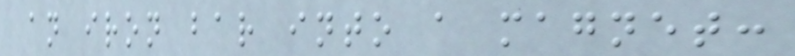an iron bar into a magnet:
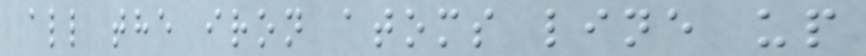all the iron atoms line up
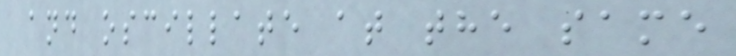and oscillate at the same
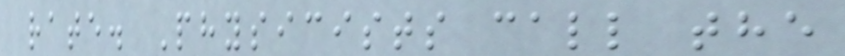rate. Physicists call the
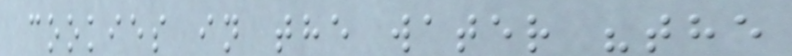cookies in the water "the
